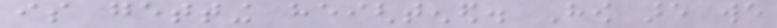is getting heightened. How are we
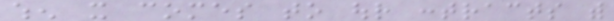when it comes to our contracts with
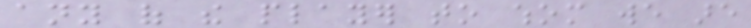any of the player to whom we are
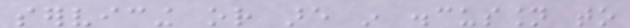servicing or are in discussion to
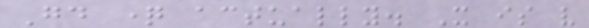Good question actually. It is very
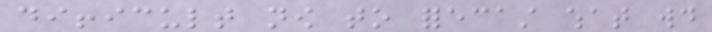difficult now to forecast what would
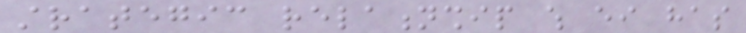strategic relationship which either has
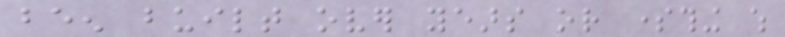been built over years or something which
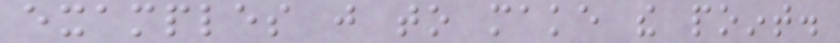examples just to make the point.
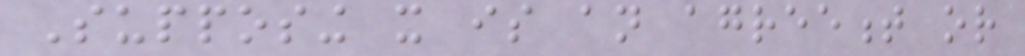Supposing it is an agreement or
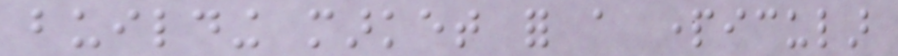building market for a particular
